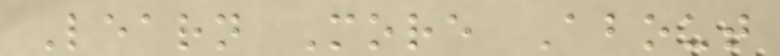Learn More About
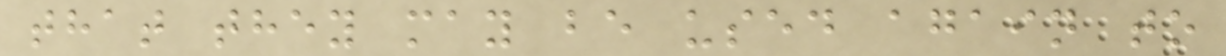that they may be used again to
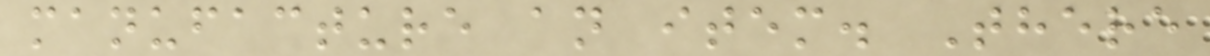manufacture an item. There
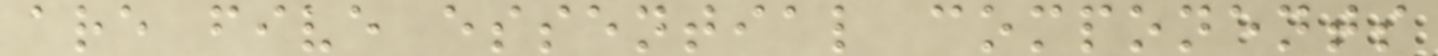are five essential components
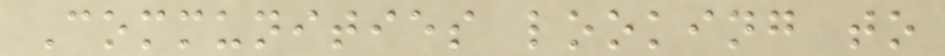Communities looking to
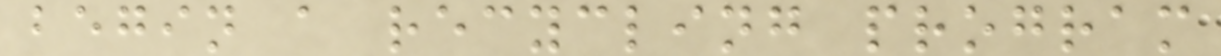begin a recycling program
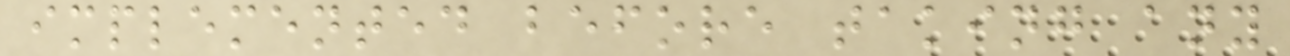implemented before taking any
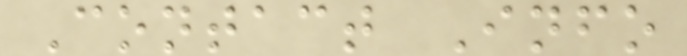Contact Info
